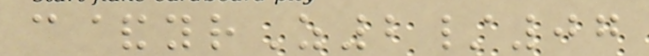c&yrZ2/07
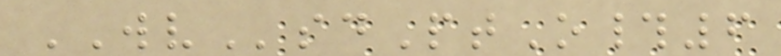WVsdPtO#6
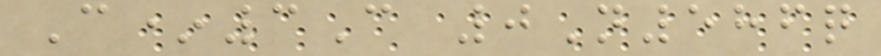C*3C 0N586q
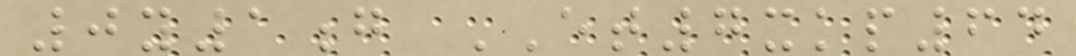0y1g ET7xkp64
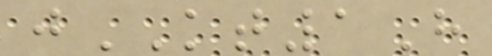jKT1H
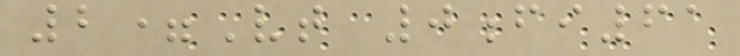2=Vt 0fi61
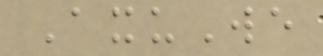AxuWe
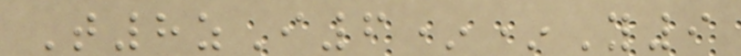T8zI6**Y9
